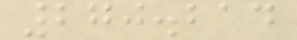270.214
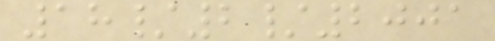18/2/2001
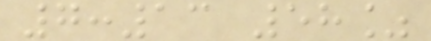7:13 58%
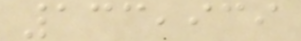133,939
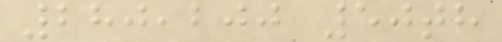280,200 50th
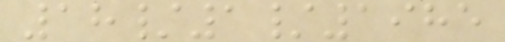18/1/1985
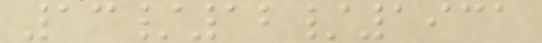13/12/1931
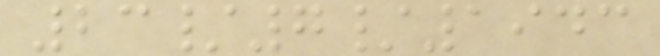23/7/1943
